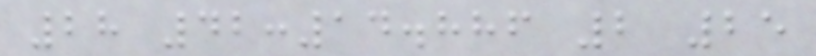28 42:14.886 2 25
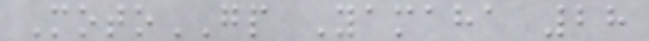MotoGP Yamaha 28
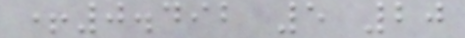+0.492 5 20
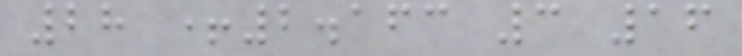28 +2.163 3 16
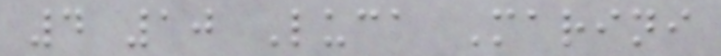4 10 Luca Marini
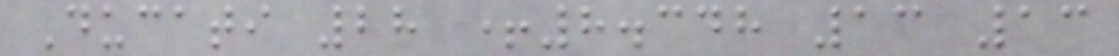Ducati 28 +8.348 13 13
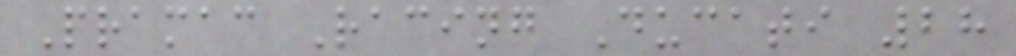Pramac Racing Ducati 28
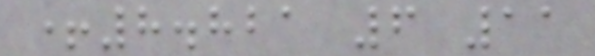+8.821 6 11
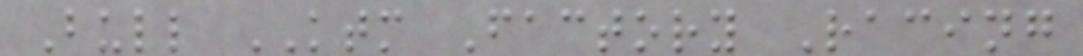Bull KTM Factory Racing
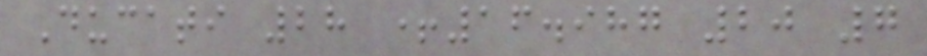Ducati 28 +16.987 20 7
